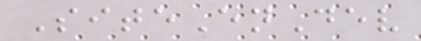SiteEnDev
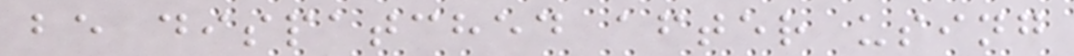be dispatched after using
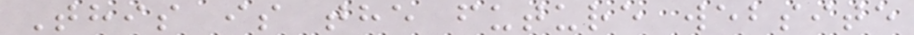This is the future website
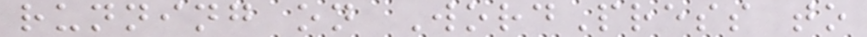running on WordPress to
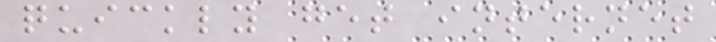quickly get internet
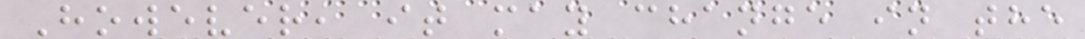However, it may change in the
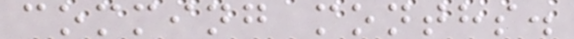comming months.
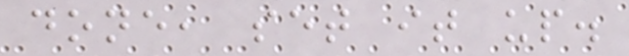done, set it up.
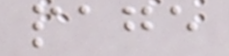page
